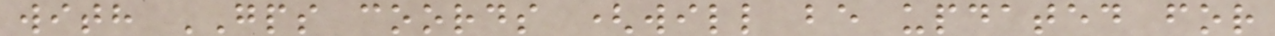with GPS coords (will be updated for
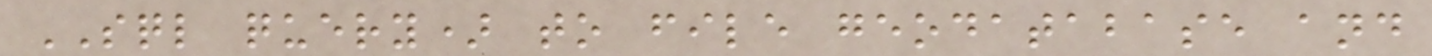SQL query) to file geodatabase and
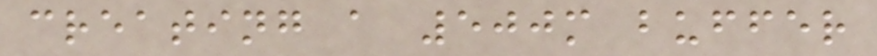creating a 500m buffer
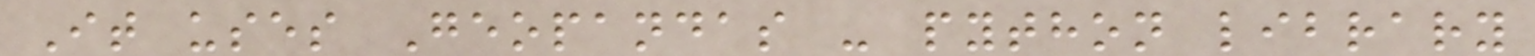It uses Geopandas - python library
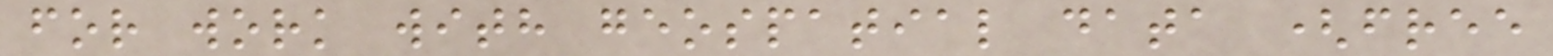for work with geospatial data (free
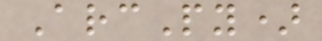ArcPy)
